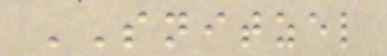SNITZEL
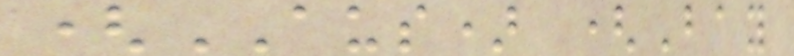(AUS) (Bay
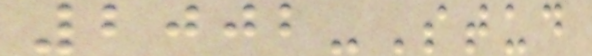2002-Stud
